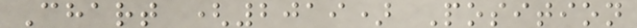Chart (2019) Position
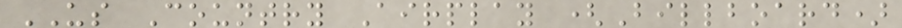US Country Airplay (Billboard)
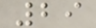29
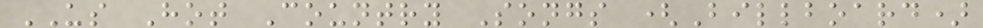US Hot Country Songs (Billboard)
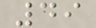49
